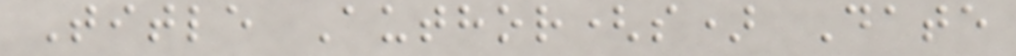Title Author(s) Date
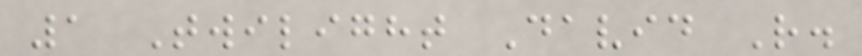1 Twilight David R.
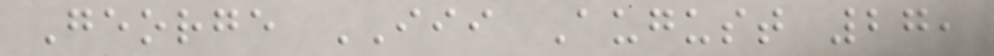George III August 27,
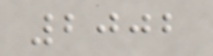2002
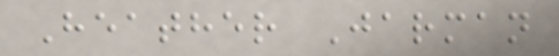Heather Jarman
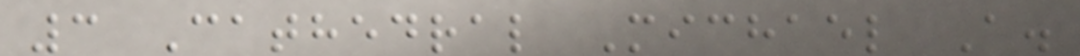3 Cathedral Michael A.
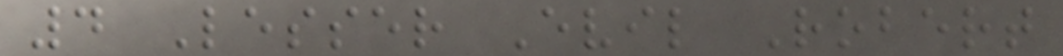4 Lesser Evil Robert
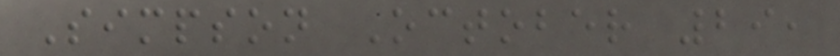Simpson October 29,
